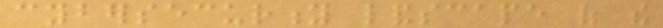cybersecurity landscape of the
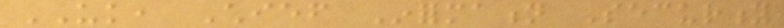UK, Chief Information Security
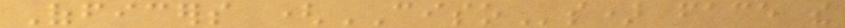Officers (CISOs) face the
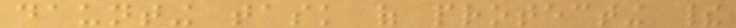daunting task of protecting their
